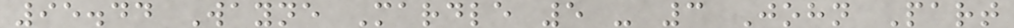95.44 Wayne Mardle 5 - 3 John Part
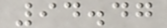94.47
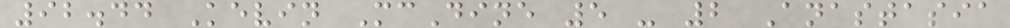92.44 Kevin McDine 5 - 2 Anastasia
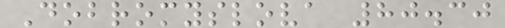Dobromyslova 80.30
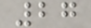27
